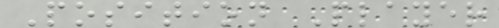Position Player
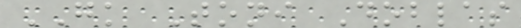GK Toni Doblas
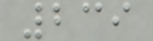239
